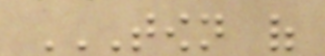TOWN OF
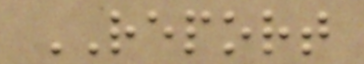REPORT
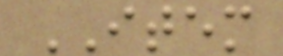ITEM
